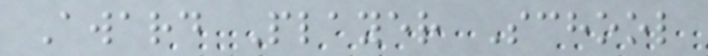Award Player School
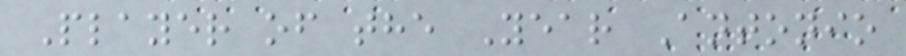Player of the Year Antonio
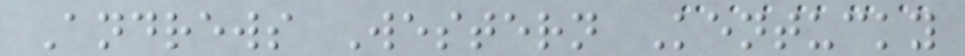Andrews Western Kentucky
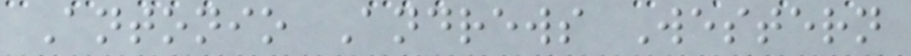Antonio Andrews Western
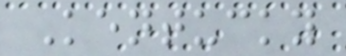Kentucky
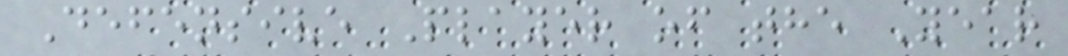Defensive Player of the Year
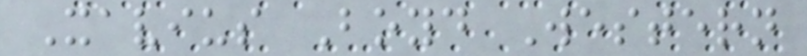Xavius Boyd Western
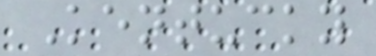Kentucky
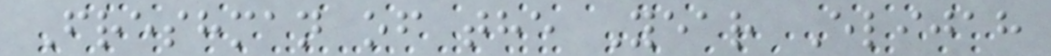Freshman of the Year Elijah
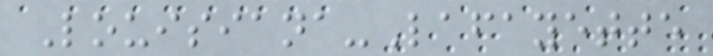Louisiana-Lafayette
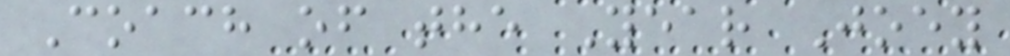Coach of the Year Joey
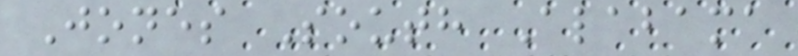Jones South Alabama
